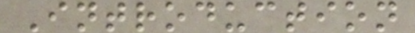Introduction
